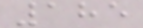185
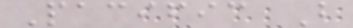Pacific B
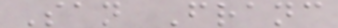San Franc
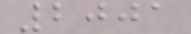2001
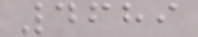4689
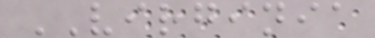VIRGINIA
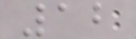12
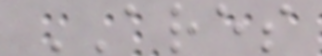ARES
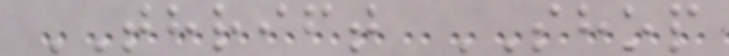THRIFT SHOP
